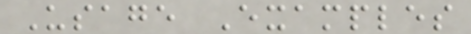Usage Examples
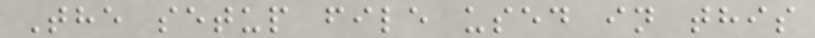The setup file used in this
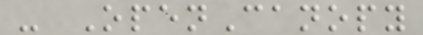- OpenCanopy
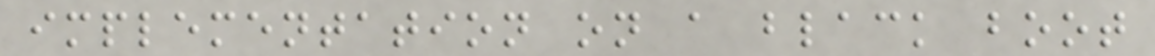implementation on a black boot
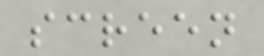screen
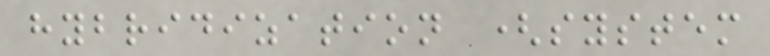hybridization (system
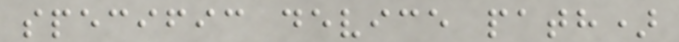specific device path)
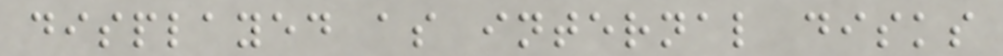displayed as internal disks
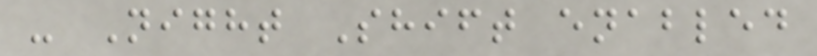- Night Shift enabled
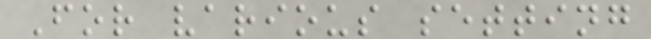For various setting
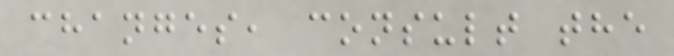changes, consult the
